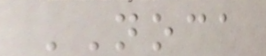NOCA
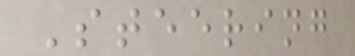Steering
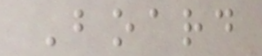Board
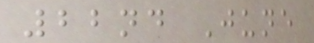22nd June
